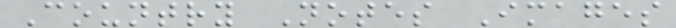Country Notes Images
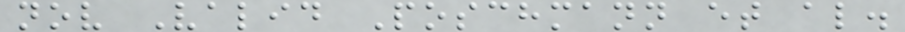nov Valid Poschmann et al.
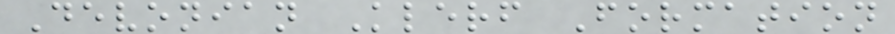Devonian Klerf Formation
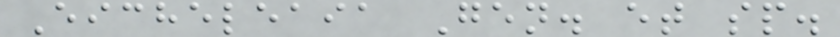Eicheleaia Gen. et sp.
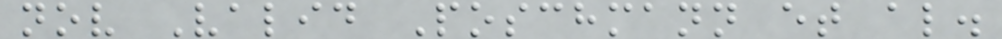nov Valid Poschmann et al.
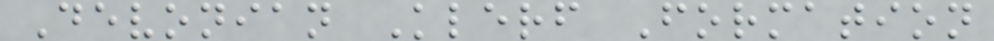Devonian Klerf Formation
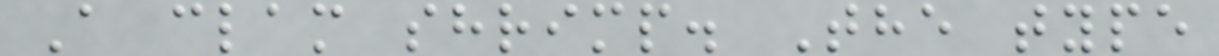A clam shrimp. The type
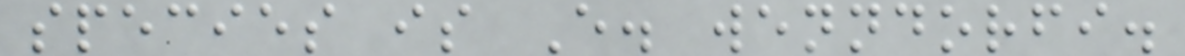species is E. wenndorfi.
